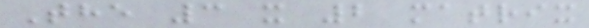The 3 x 2 matrix
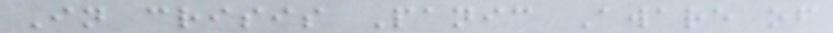In crisis Panic Aware of
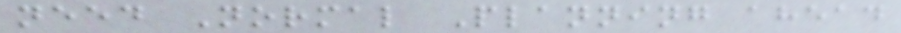need Normal Planning ahead
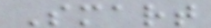Smart
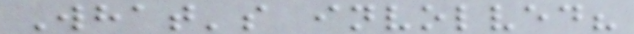What's involved?
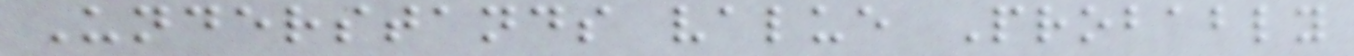Understands value Probably
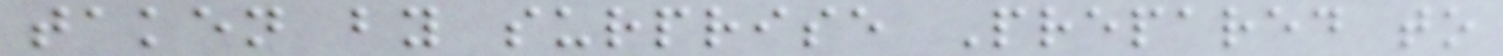taken by surprise Prepared to
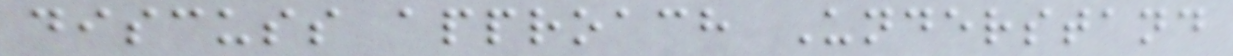discuss approach Understand
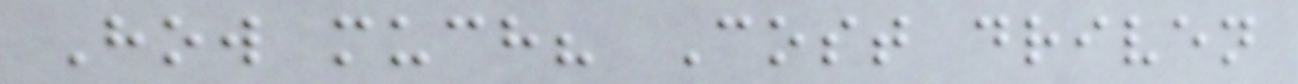How much? Cost driven
